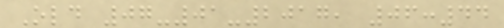Old 07-01-2017, 06:44
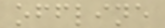offline
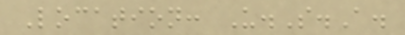Location: U.S.A.
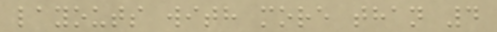layouts with more than 4
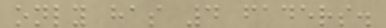only has 4 faders.
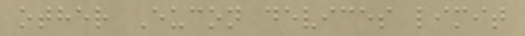other Eucon devices limit
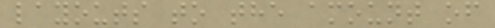layouts to the amount of
